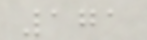171
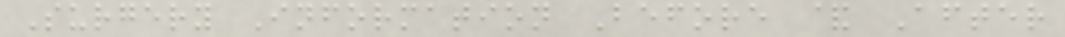Surgery Information Before & After
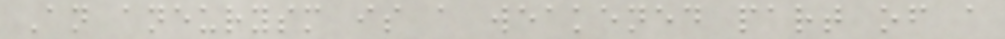An aneurysm is a weakened part of a
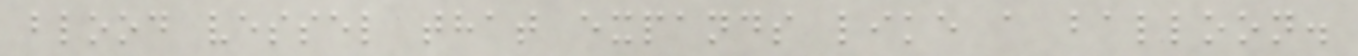blood vessel that expands like a balloon.
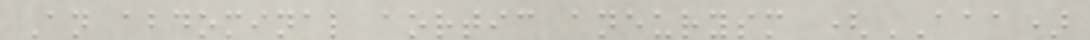An abdominal aortic aneurysm (AAA)
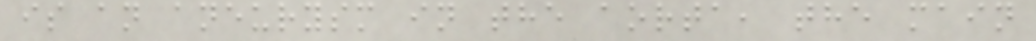is an aneurysm in the aorta, the main
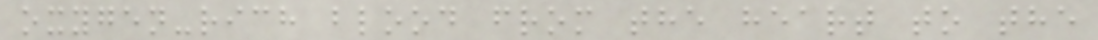oxygen-rich blood from the heart to the
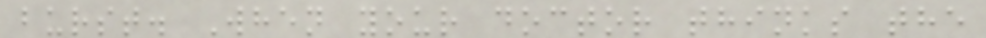burst. When your doctor thinks the
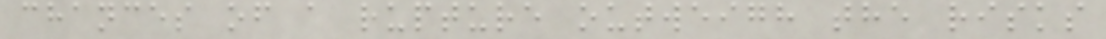chances of a rupture outweigh the risks
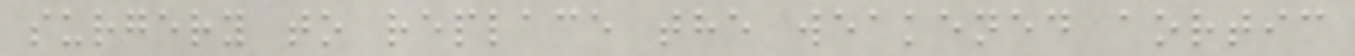surgery to replace the weakened aortic
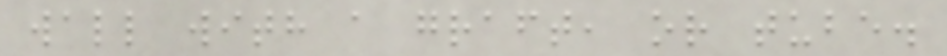wall with a graft, or tube.
